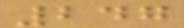247
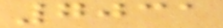7031
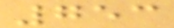753
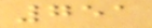751
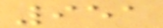951
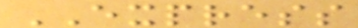EXPRESS
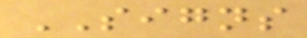SIGNS
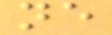ne
